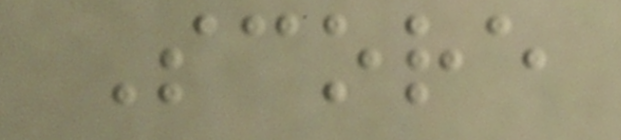Score
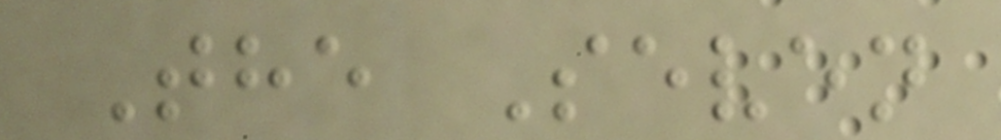The Seven
